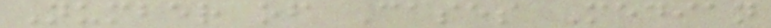Number of Cases Median
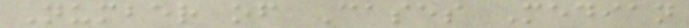Number of Cases Median
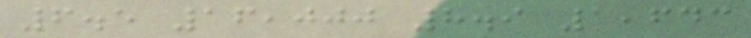6.5 16,000 8.9 1,643
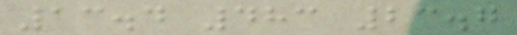13.4 483 23.7
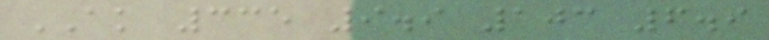AK 335 9.9 103 6.9
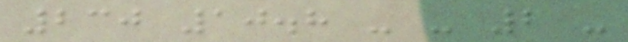230 10.8 - - 2 -
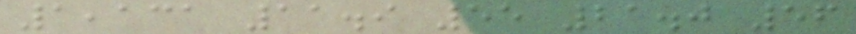1,131 11.9 55 21.0 56
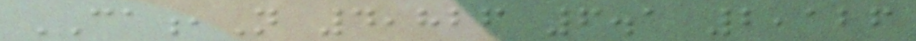CA,N 4,826 6.1 2,126
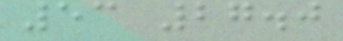53 27.0
